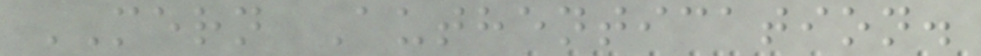MERN Authentication.
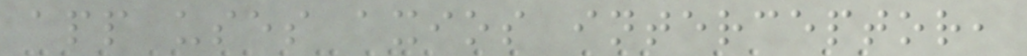app uses axios interceptor,
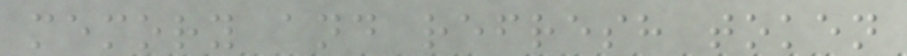memory and refresh token
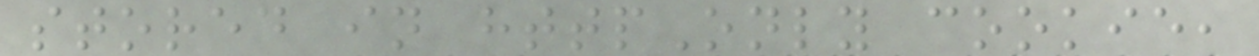stored in httpOnly cookie,
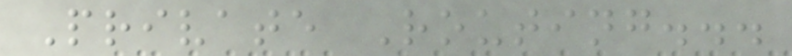Private Routing...
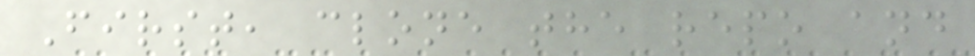First, clone the repo and
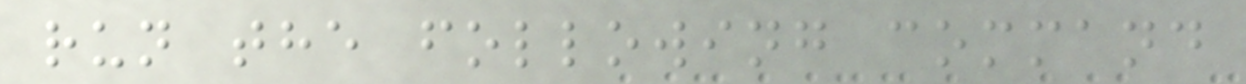run the following command
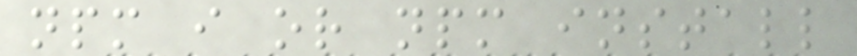npm i or npm install
